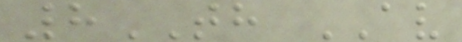8TH AV
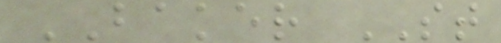BAKER ST
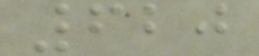620
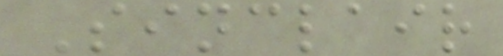Sinclair
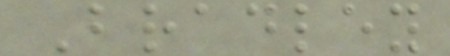Bradley
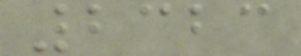2323
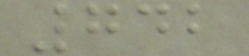742
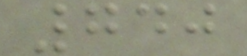740
